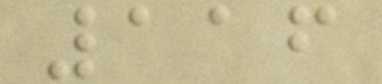116
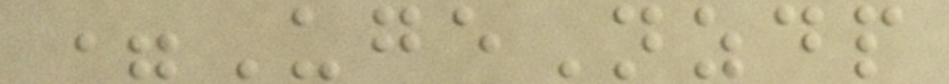=UgeNzdp
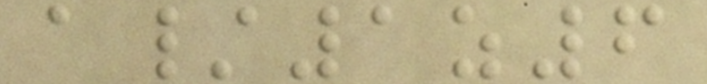a/1z6
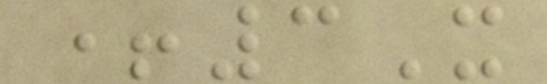+3X
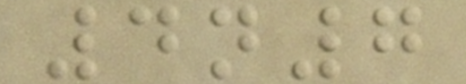4n7
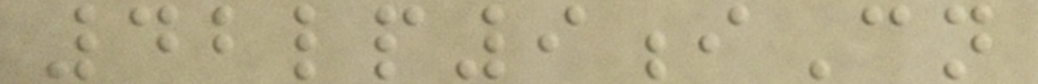42lp9iCn
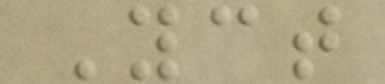Yct
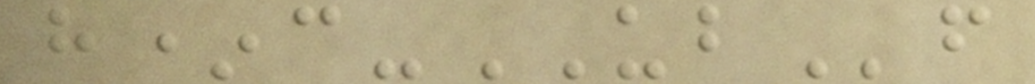h*c-UBf
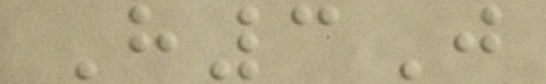H3J
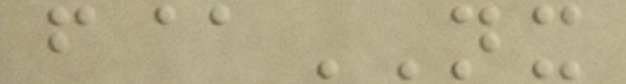f@NX
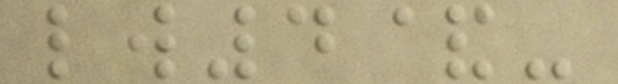lw4&-
